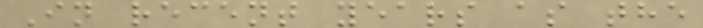In recent years as the
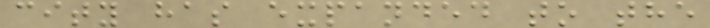city has expanded to the
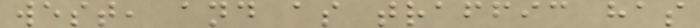west, and as traffic has
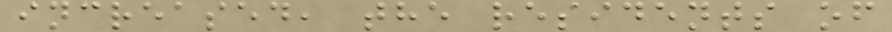increased, the residents of
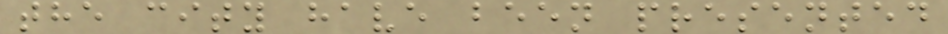the city have been presented
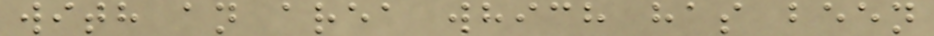with an area which has been
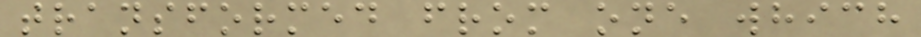transformed from one which
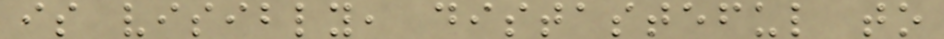is visibly, distasteful to
